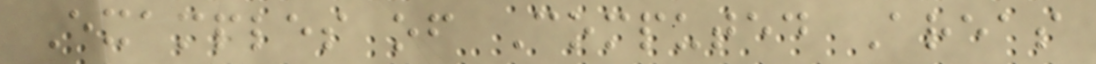Examples of Computed Areas
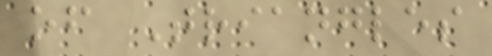of Triangles
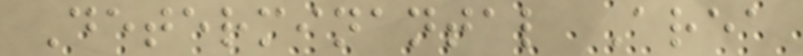Determinantal Area
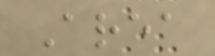Area
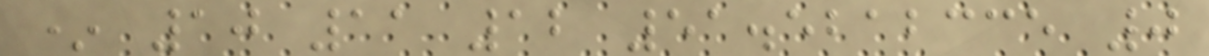* 10 11 12 51.5212335 0
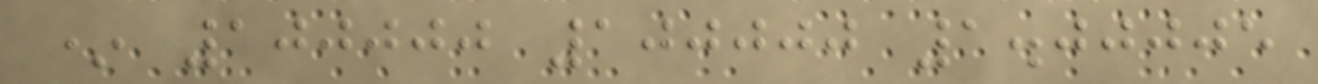* 100000 100000 1.00005
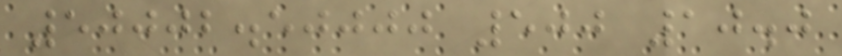50002.50000 500 10.0
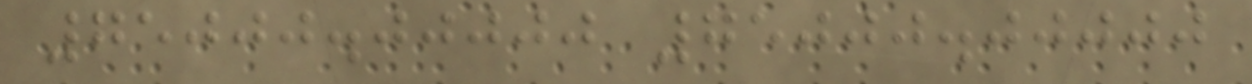75000.00000 75000.00000
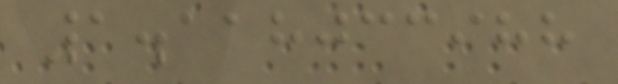1.118033988
